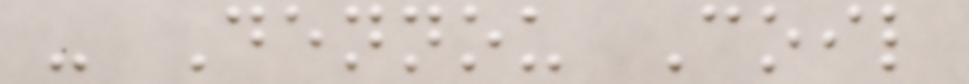- Dennou Coil
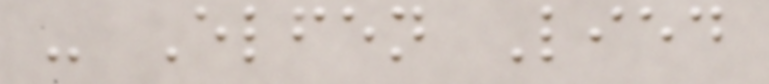- Elfen Lied
